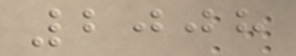2008
